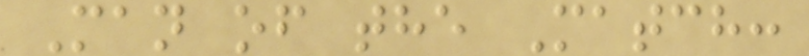Man of the Match:
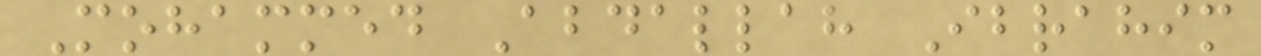Mohammed Abdallah Ibrahim
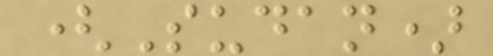(Sudan)
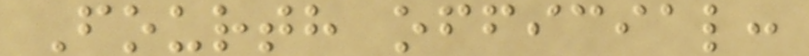Fourth official:
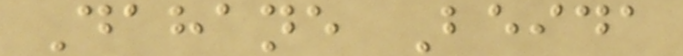Dahane Beida
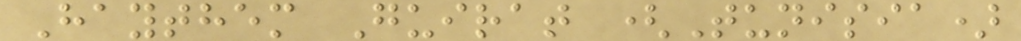Haythem Guirat (Tunisia)
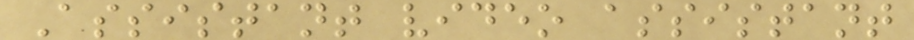Assistant video assistant
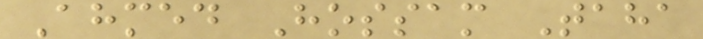Ahmed Hossam Taha
